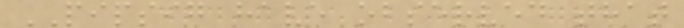PIPSIG have observed that
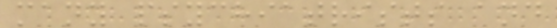many psychiatrists and
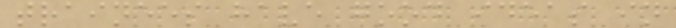trainees have good ideas in
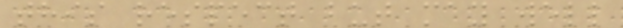this respect but may well
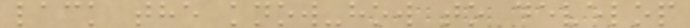lack the know-how to develop
